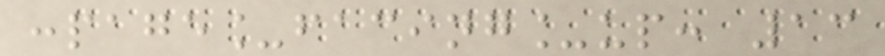:page_facing_up: 13
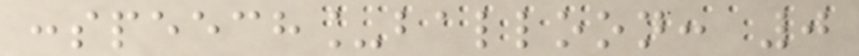:speech_balloon: 0
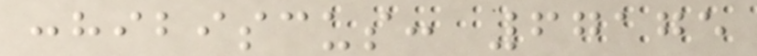:hibiscus: 67175
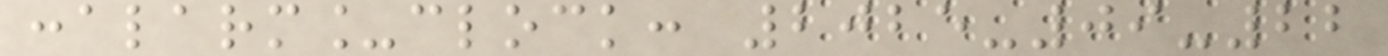:alarm_clock: 2025-09-22
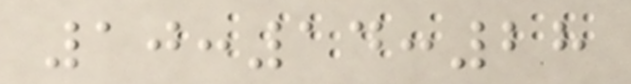10:14:28
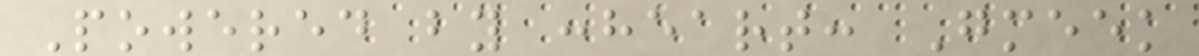Powered by :heart: Gmeek
